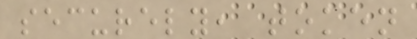securely, token
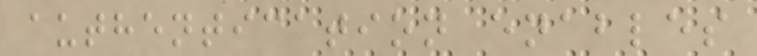authentication enables
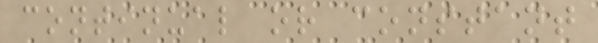continual or constant
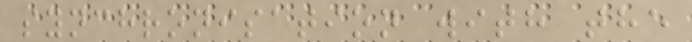synchronisation with the
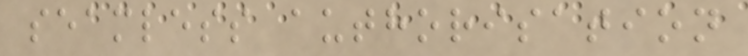seamless authorisation
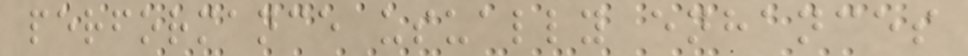performance usually enhances
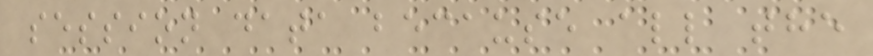session data because all the
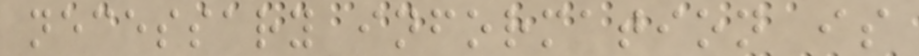necessary information is
